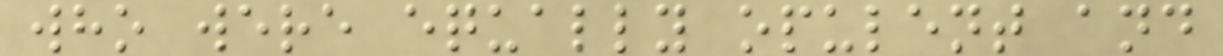who were equally opulent and
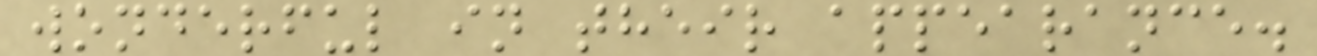wonderful in their appearance.
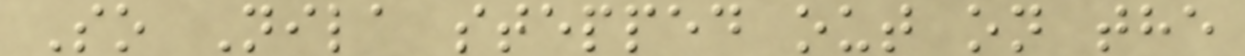So Nila stepped out on the
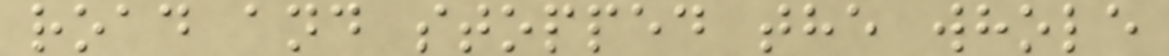road and stopped the whole
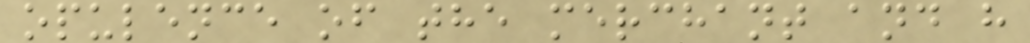opulence of the merchant and h
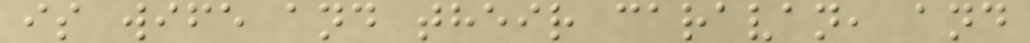is wife and their caravan, and
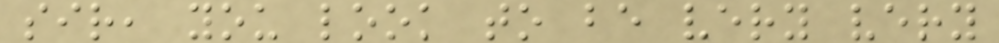sir, you look to be very very
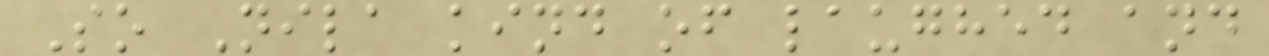So Nila kind of laughed and
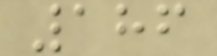186
